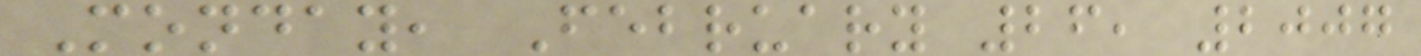Monday, February 26, 2007
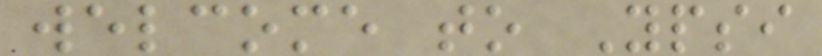welcome to Ypsi
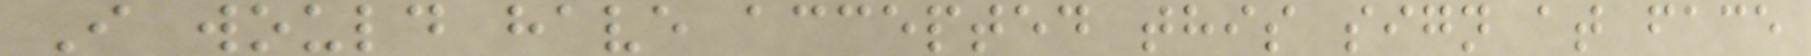I would have accepted this sign at face
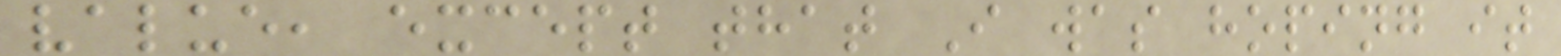value, except that I was hoping it
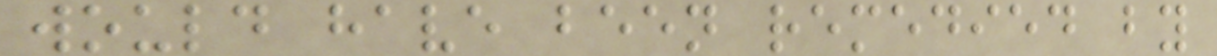would have been remedied by
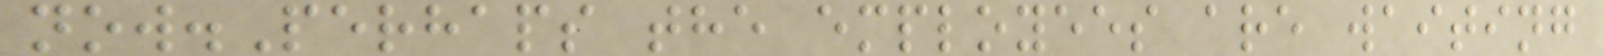now.Perhaps the employees are waiting
